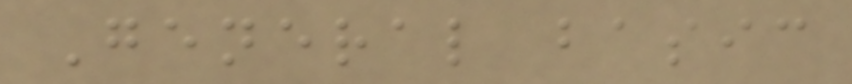General basic
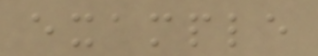example
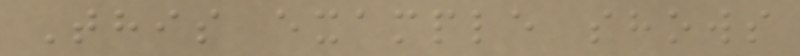This example shows
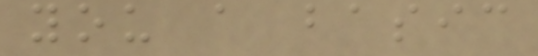you a basic
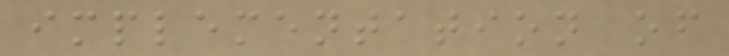implementation of
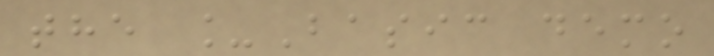the _Basic demo
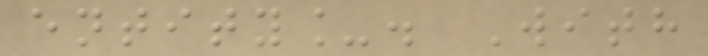entity_. With
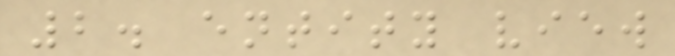2. entity view
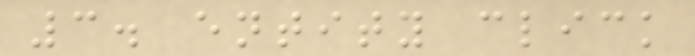3. entity click
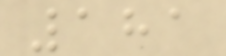181
